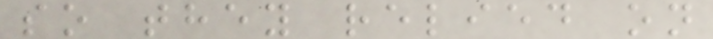so they relied on
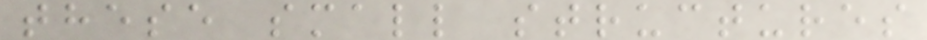these small structures
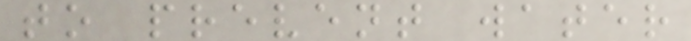to prevent water
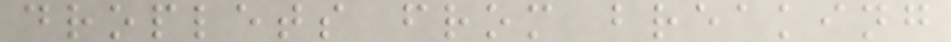droplets from breaking
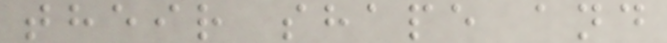their shape and
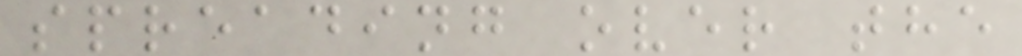spreading over the
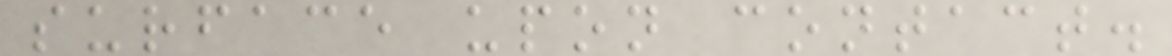surface upon contact.
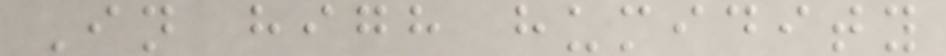In high humidity
